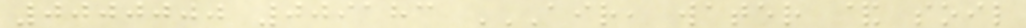0000000 009183 AIR, WATER & SOIL
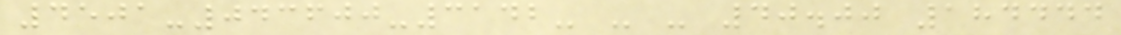4501-043600-3142- - - 40.00 184444
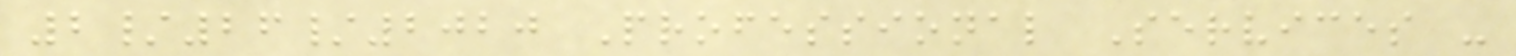2/26/2020 Professional Services -
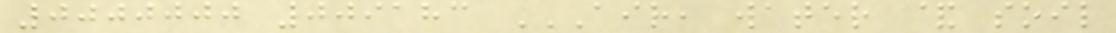0000000 009183 AIR, WATER & SOIL
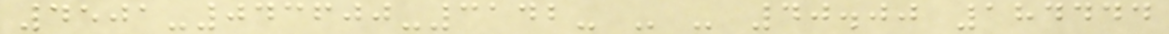4501-043600-3142- - - 40.00 184444
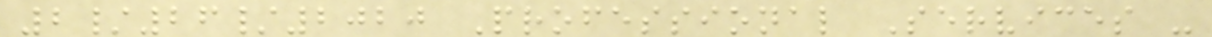2/26/2020 Professional Services -
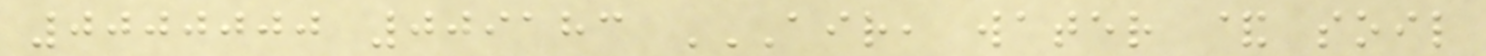0000000 009183 AIR, WATER & SOIL
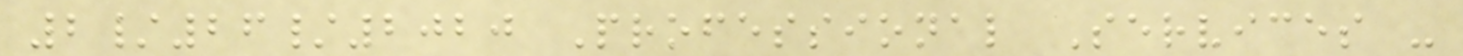2/26/2020 Professional Services -
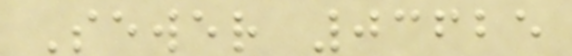Sewer 03625
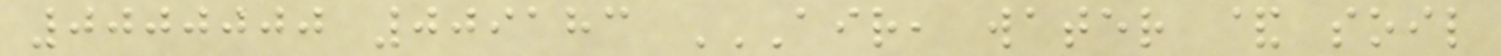0000000 009183 AIR, WATER & SOIL
